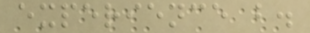experience b.
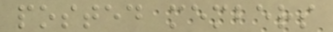posted members
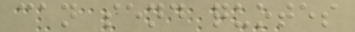can send quotes
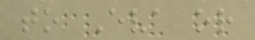to Eva or
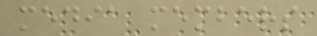media members
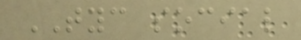TYC social
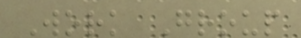Work Group
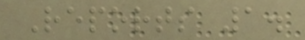Reports 1.
